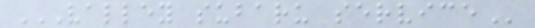VALLEY SUBARU SERVICE
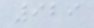929
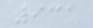931
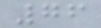76
